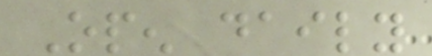Open daily
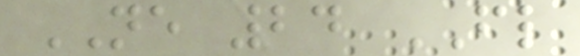NE 24 FL
